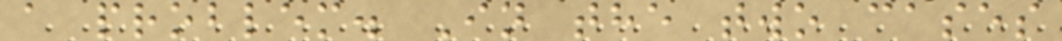a problem. In the two cases
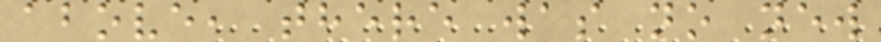above, there was no new
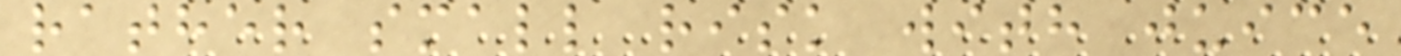rather small risk with juice
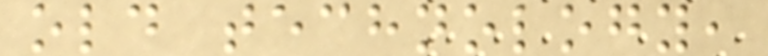old technology,
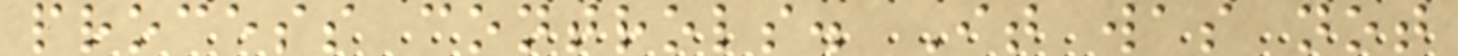process controls. It was not
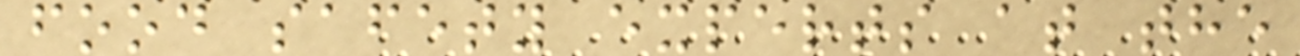food safety experts at the
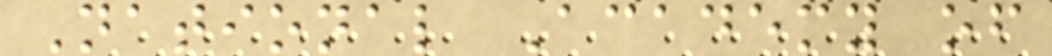National Academy of
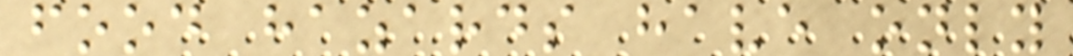food hazards have only
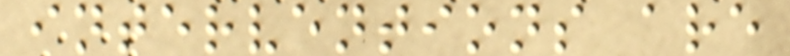interventions are
